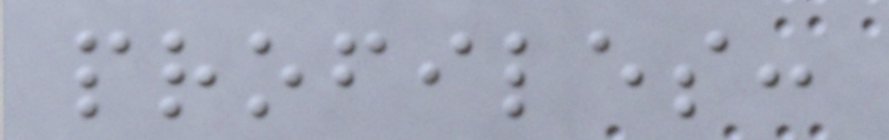profiles:
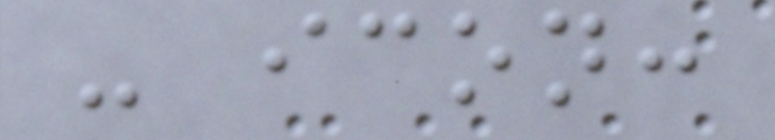- icon:
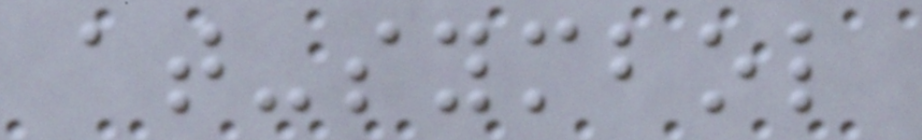at-symbol
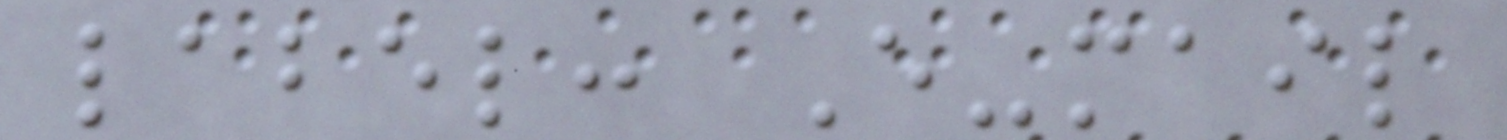label: E-mail
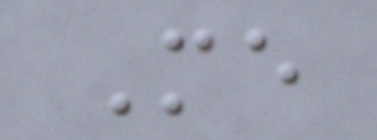Me
